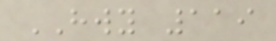HWY 119
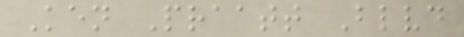Ken Praatt Blvd
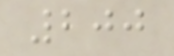200
